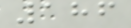186
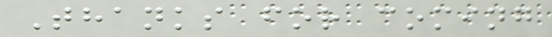Thanks for coming
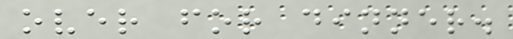over for dinner.
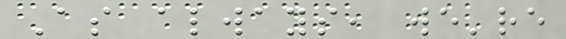As always, we're
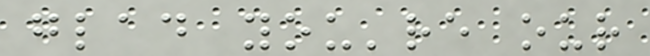glad you're our
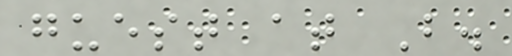guest at B.
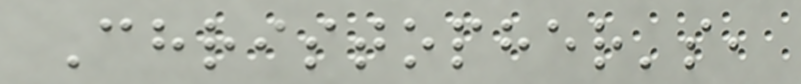Christopher's,
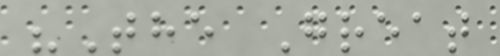"The Great
